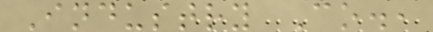Industry Co.,
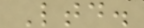Ltd.
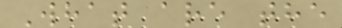What are the
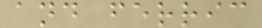and ferric
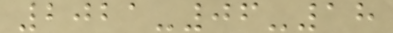2021-06-18
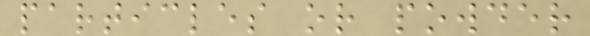particles or powder
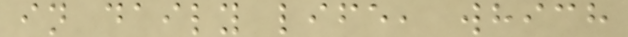in daily life, which
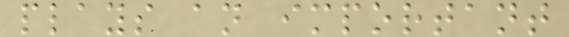plays an important
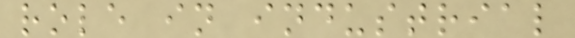role in industrial
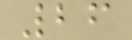26
